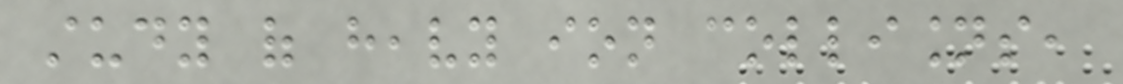study of heavy ion collisions,
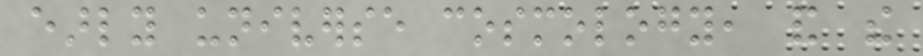early universe cosmology, and the
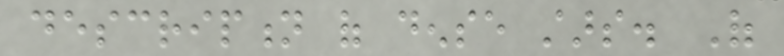description of dense stars. Of
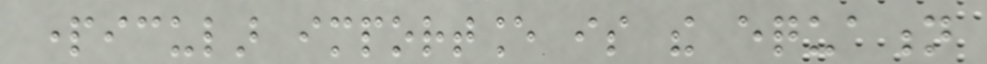particular importance is the equation
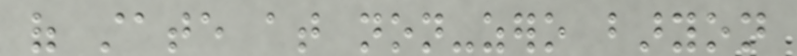of state at non-zero baryon
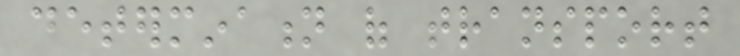determination of transport
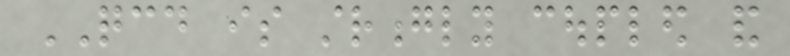QCD is strongly coupled and
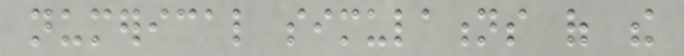numerical simulations of the
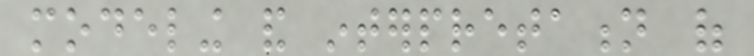modeling and interpretation of
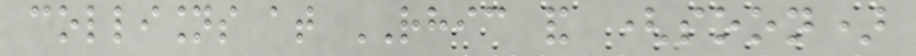collisions at RHIC and (soon)
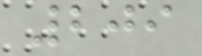209
